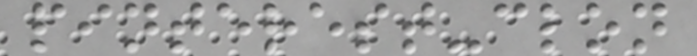pinterest-clon
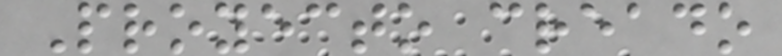Proyecto creado
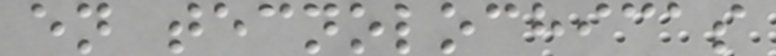en tecnolochicas
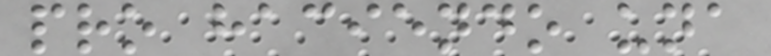pro haciendo una
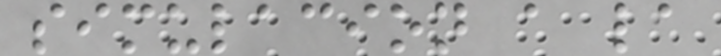simulacion a la
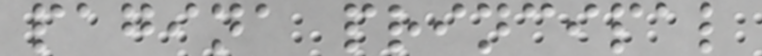pagina principal
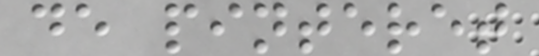de pinteret
